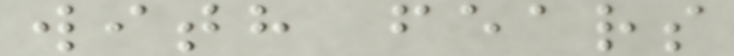with fears
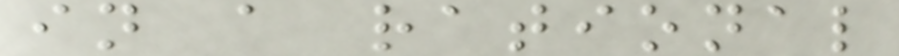in a rational
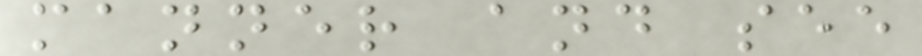manner and see
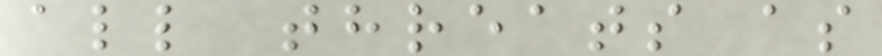all threats as
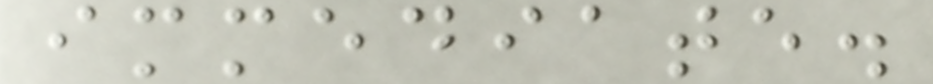immediate.
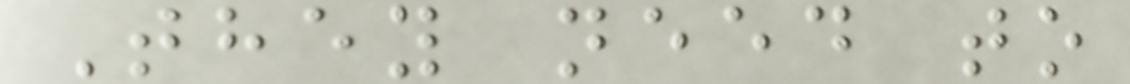They need to
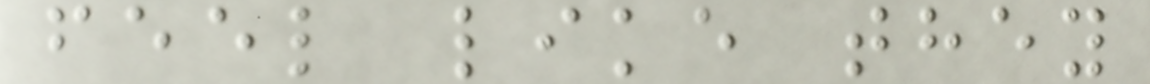feel like they
